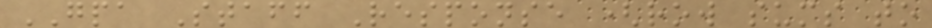GPA Staff Response (row sums to
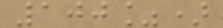100%)
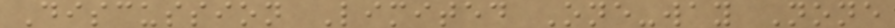Discussion Limited One-way None
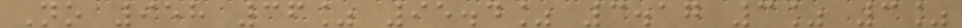No 958 36% 95.4% 3.17 3% 3%
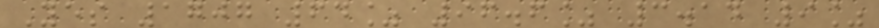Yes 1707 64% 96.6% 3.14 9%
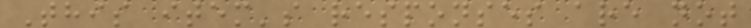This item's responses are not
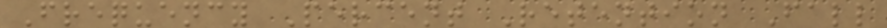Frequency Percent Retention Fall
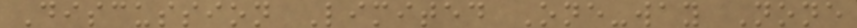Discussion Limited One-way None
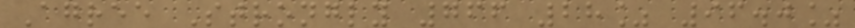Agree Strongly 766 28% 96.0%
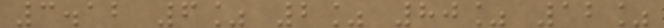3.12 6% 2% 80% 12%
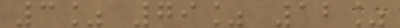3% 79% 12%
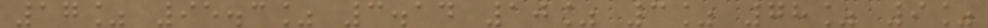17% 95.3% 3.14 10% 3% 78% 9%
